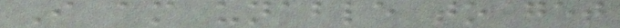I am unable to get
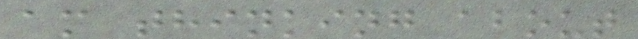am thinking about
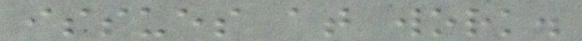issues at work.
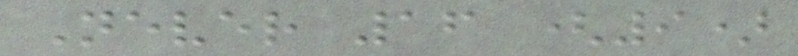Never 16 (9)
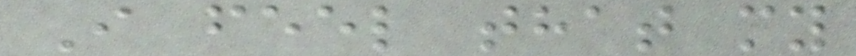I feel that my
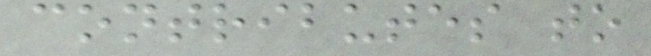contributes to
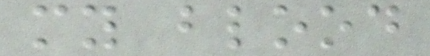my blood
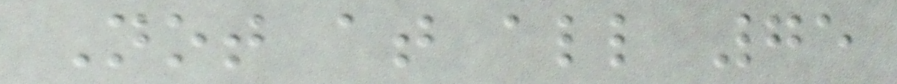Not at all 75
